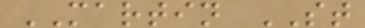MARTIN ST
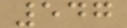547
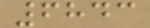6843
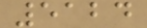5124
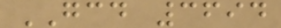GCD 3694
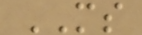MS
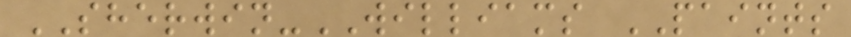SHERWIN-WILLIAMS PAINTS
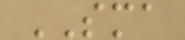SMA
